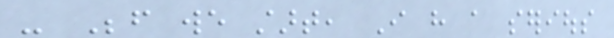- Before we start, I have a serious
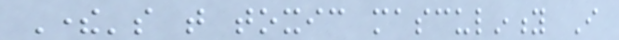There's that toxic masculinity I
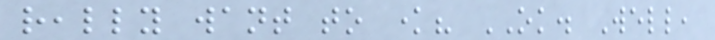really want to know? OK. Well,
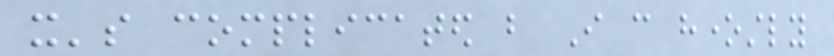it's complicated but I can honestly
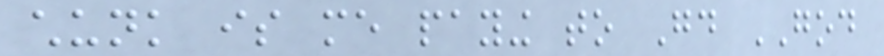chunk is me paying to Good GOD
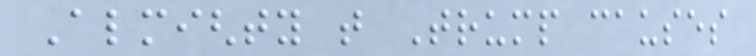Almighty that Trump causes
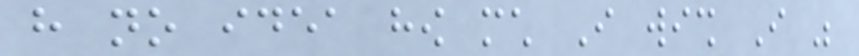have no idea how much I wish I was
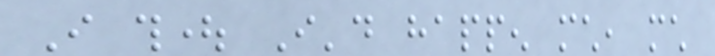I thought I'd happen much, much
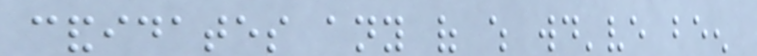candidates any of which would've been
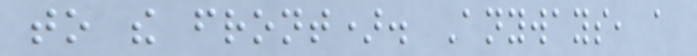to the front). Anyways, a
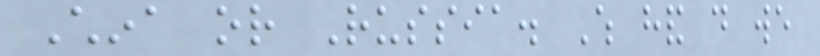China or Russia. Which hand do we
